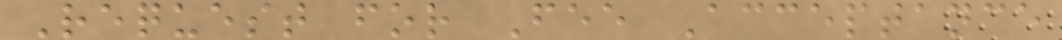Request for Fee Acceptance
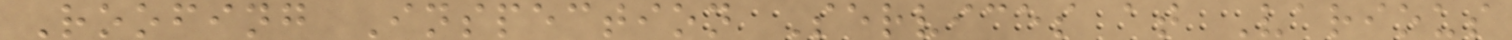Roofing Inspection Services at Various
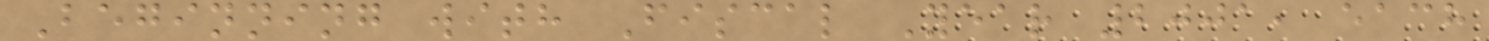Beginning with Fiscal Year 2001, each
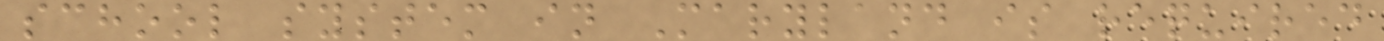school system in Maryland is required
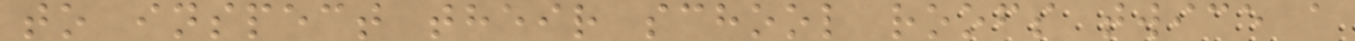to inspect their school roofs twice a
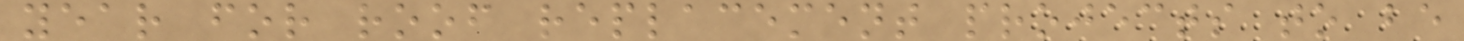year for roof replacement projects to be
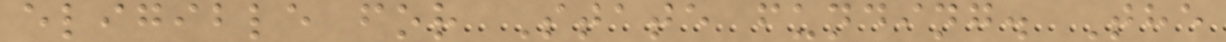eligible for State funding. The
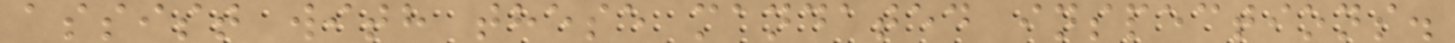assist with these mandated inspections.
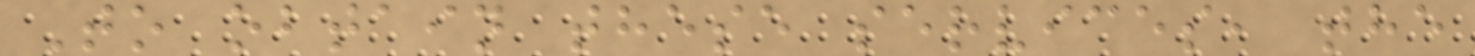To obtain these services, the
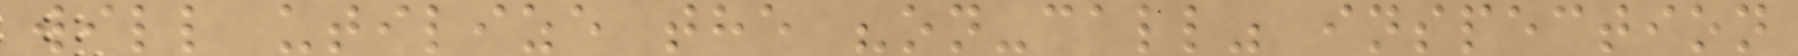will utilize the "on-call" inspection
